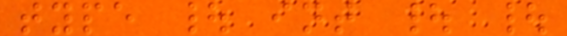type | int | |
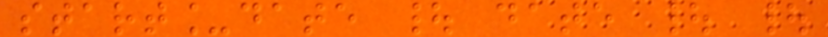start_date | date | |
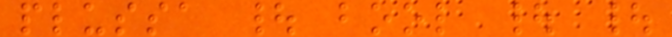plussa | bool | |
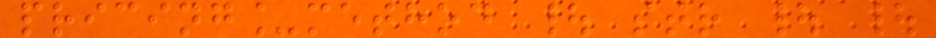pricing_method | str | |
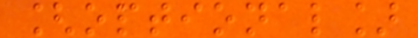[optional]
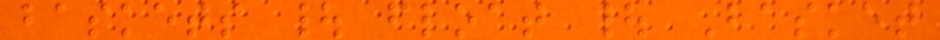baskets | float | Basket
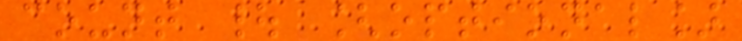count | [optional]
